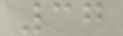37
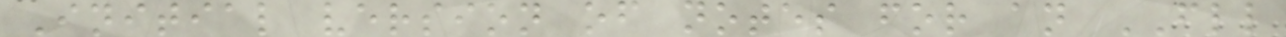Initial version of notes for an FLL
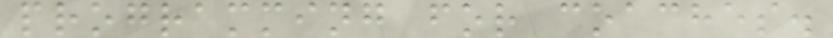programming for coaches.
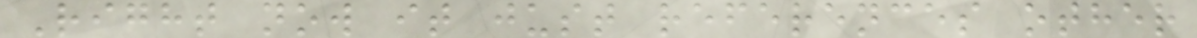Right now it just references other
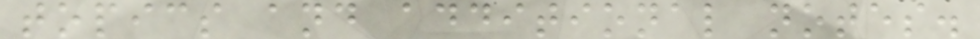topics and additional notes.
